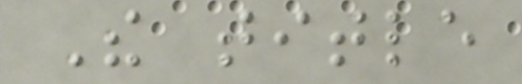The title
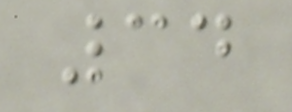34
